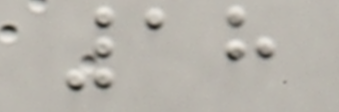18
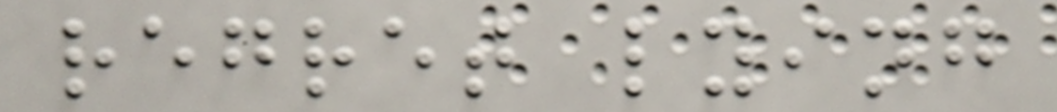regret lying
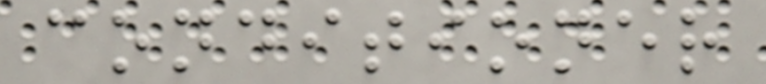conditioner
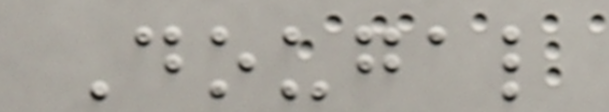Dougal
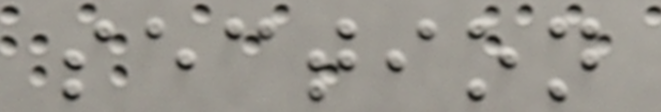section
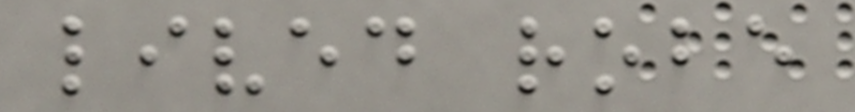lived robe
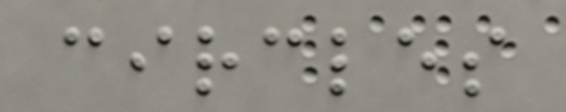circles
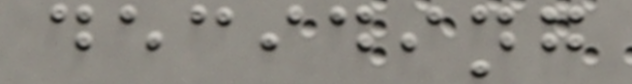deciding
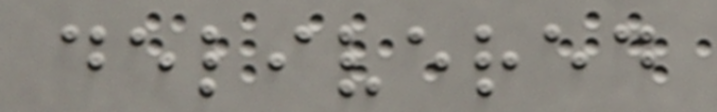delivered
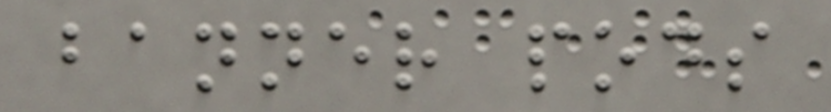banner pods
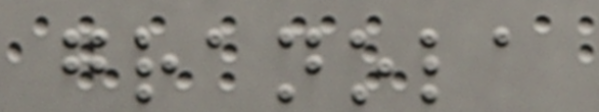granola
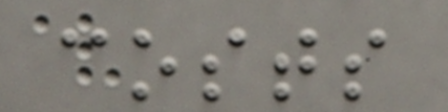costs
